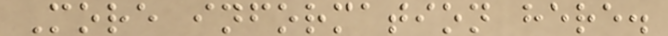More information here.
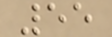55
